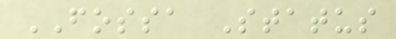FOSSA Status
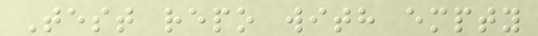Test repo with empty
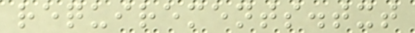requirements.txt
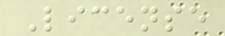License
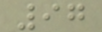97
